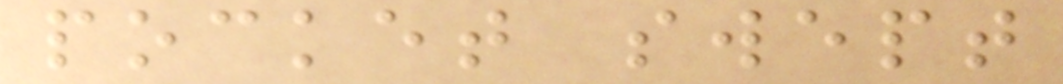pocket swept
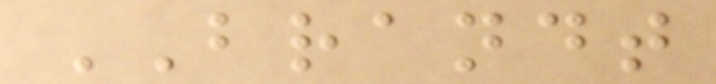BRANDT
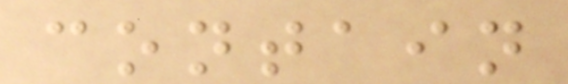contain
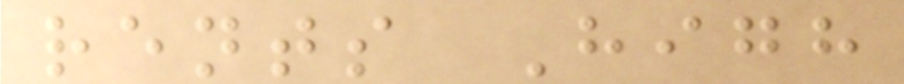rents High
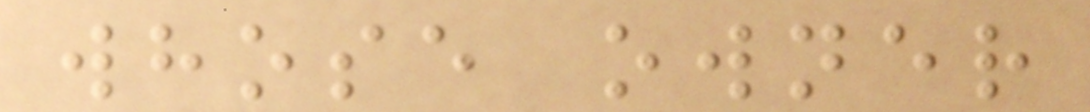whose owner
